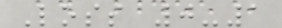Loss 0-1
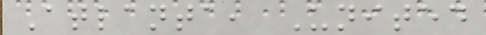Atlanta, United
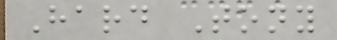Hard Tony
